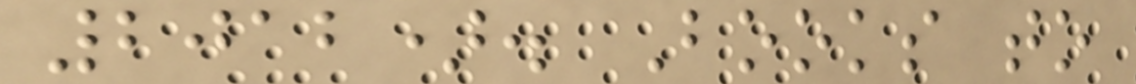2012). Books to
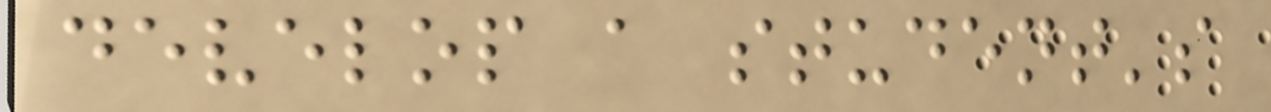develop a student's
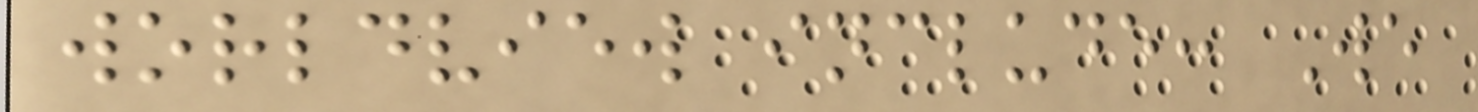worldview include: We
